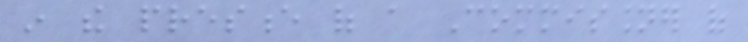in the presence of a Commissioner of
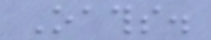Oaths.
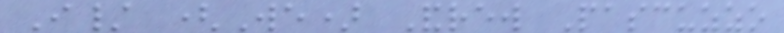I/ (We) Andrew Pascuzzo
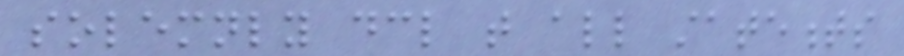solemnly declare that all statements
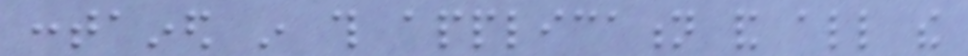contained in this application and all the
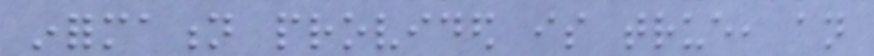information provided is true, an
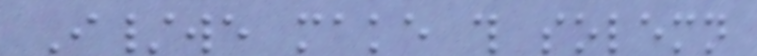I/we make this solemn
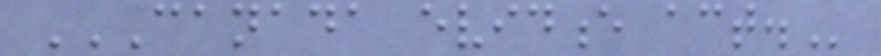CANADA EVIDENCE ACT.
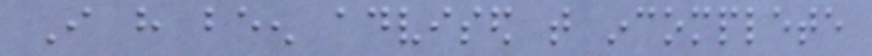I have been advised that incomplete
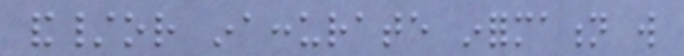and/or inaccurate information will
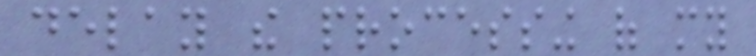delay the processing of my
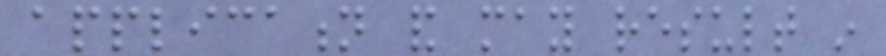application and may result in
